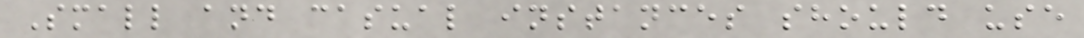Small and casual instances should use
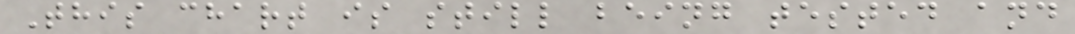This chart is still being tested and
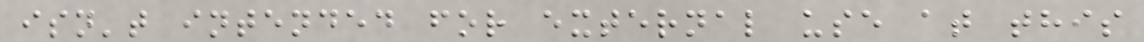isn't intended for external use at this
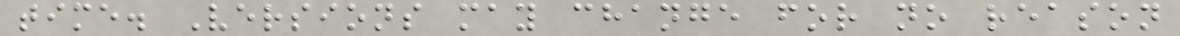time. Versions may change for no reason
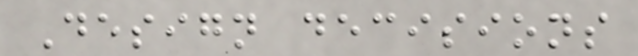Design decisions
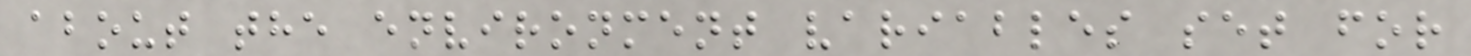about the environment variables set for
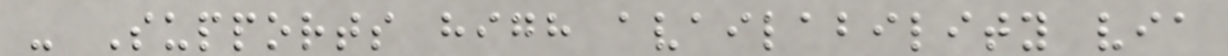- Supports high availability via
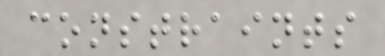constraints
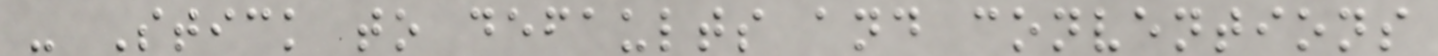- Stick to defaults and conventions
